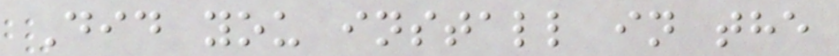Did you install in the
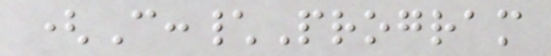(C:\Program
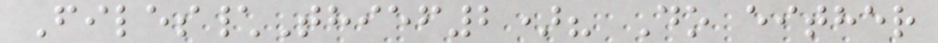Files\Thief2)? Do either
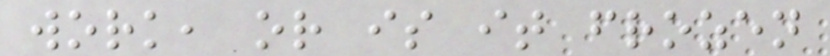work, or is it frozen
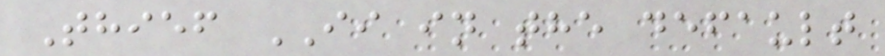Thief II in the default
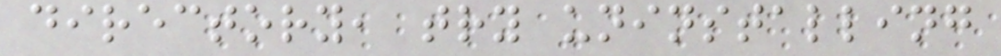directory, try uninstalling
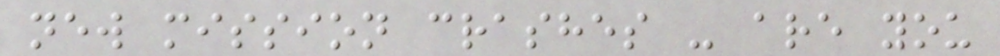new mission crashes - are you
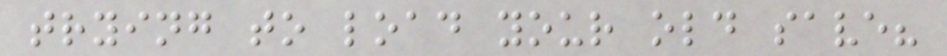trying to load your old save?
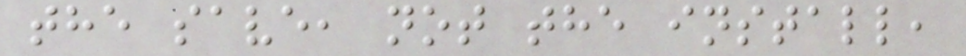the save, not the install,
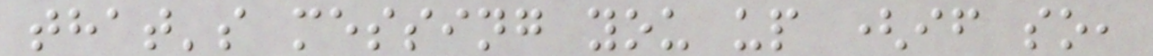that's messing you up (if so,
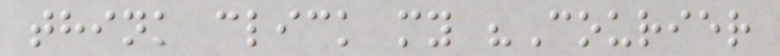think click my "Courier
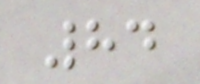84
